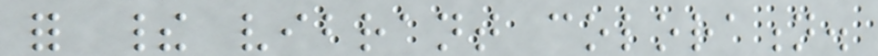for their vibrant coloration.
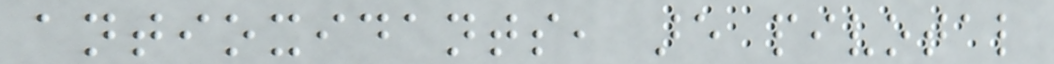antioxidants, are pivotal
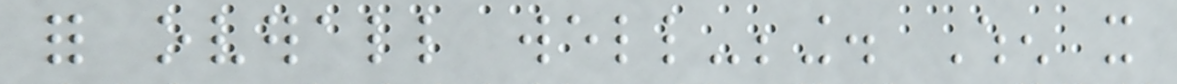for overall well-being. When it
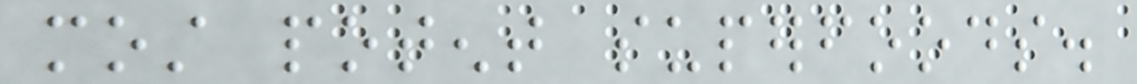most potent superfoods.
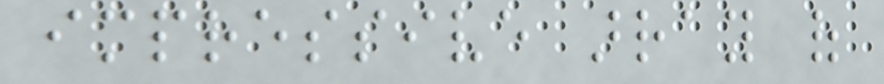impressive array of
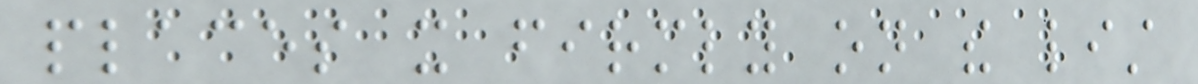places it firmly on the list
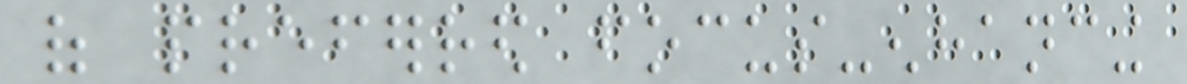of preferred focus-enhancing
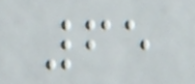65
